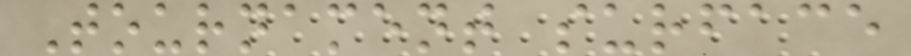Tournament surface
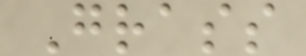Grass
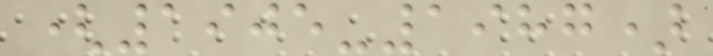(1905-1987)
